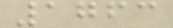1763
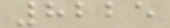8225
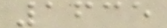1635
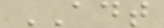ADT
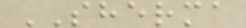SHERMA
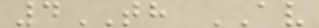4TH AV
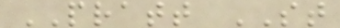PRATT ST
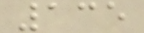135
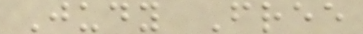Judy Free
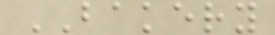BAKERY
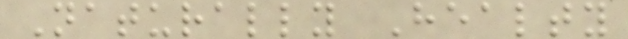Naturally Healty
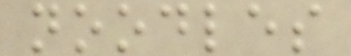noodles
